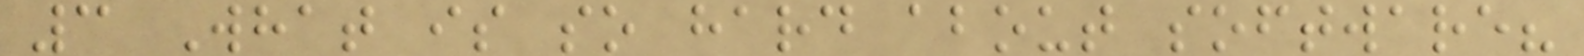3 What is so hard about software?
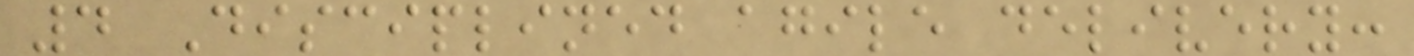4 Disciplined agile delivery:
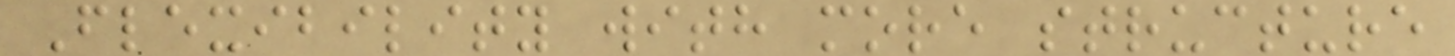Flexibility with more structure
